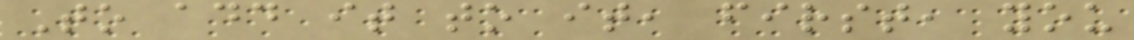To add it to it, first, you
